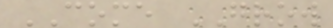COME GROW
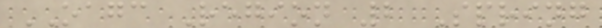OAGC Region 2 Spring
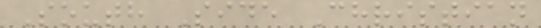South Side Christian
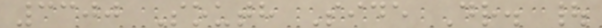3300 South Side Dr. |
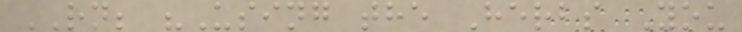RN; "Using the Herbs You
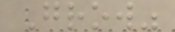Grow"
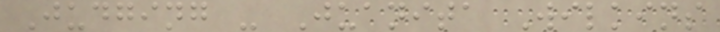Judging - Juanita Wilkins
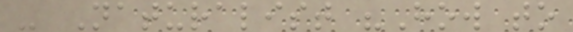- Naturalist "How to
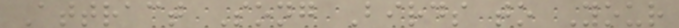Attract Song Birds to Your
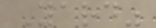Yard"
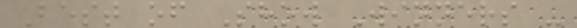Best of Show Winners -
